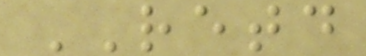RETD
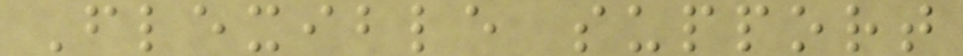Flexible support
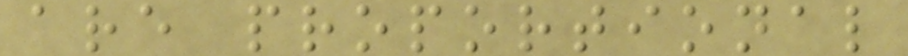are proportional
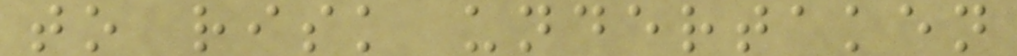to risk undertaken
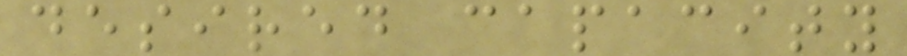desired capacity
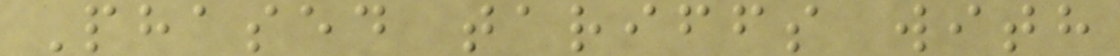Phased tariffs with
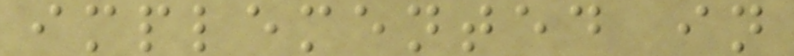implemented in
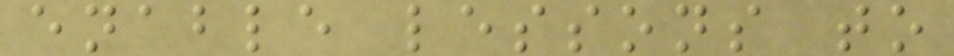enable lessons to
